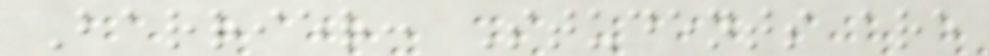Barrier: Students are
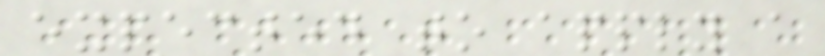expected to apply a
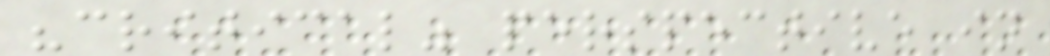"critical" perspective in
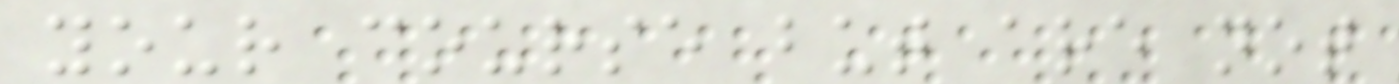your course but are not
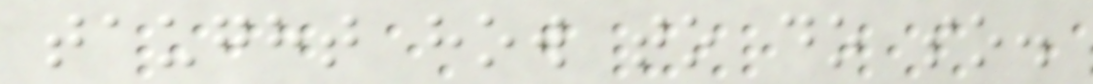taught how to do so.
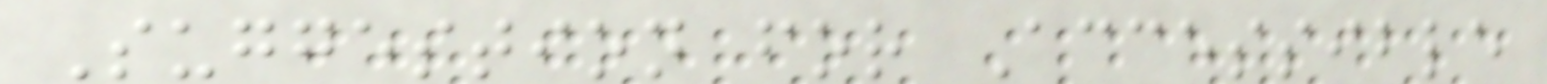Suggestion for Accessible
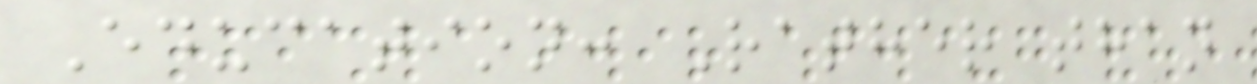Education: Rather than
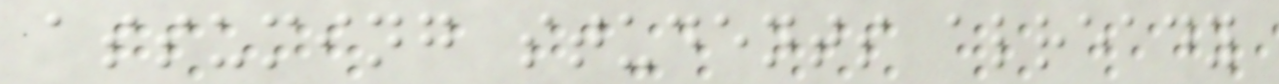assuming students already
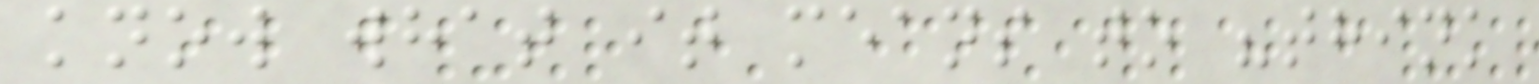know what it means to "think
